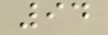94
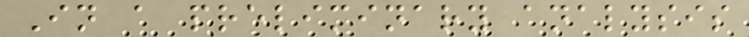In a preliminary analysis
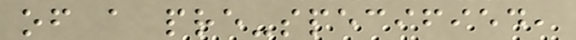of a pre-specified,
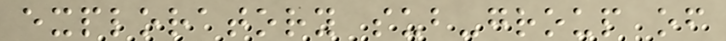exploratory sub-group of
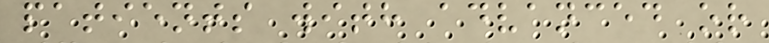patients with advanced or
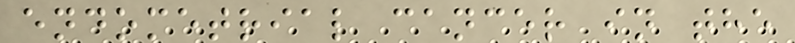endometrial cancer in the
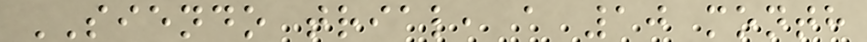SIENDO trial, a 10 month
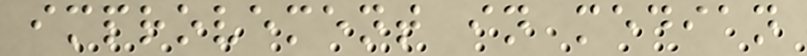improvement in median
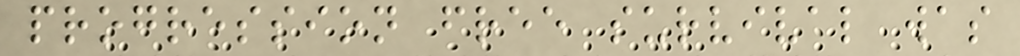progression free survival was
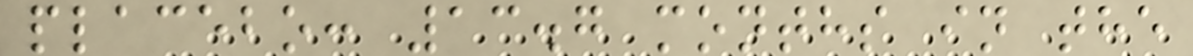placebo: 13.7 months in the
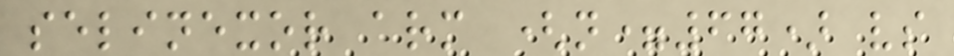selinexor arm (n=67) vs
